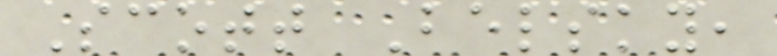Scott Belsky,
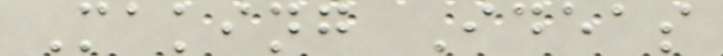Making Ideas
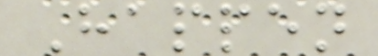Happen
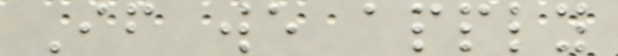If we apply
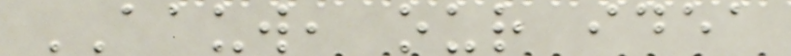AAUW, our idea
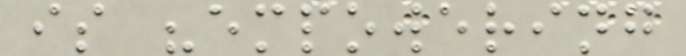is "empowering
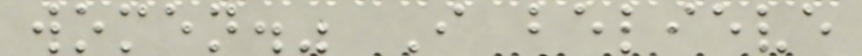women." I believe
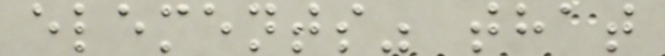elements" that
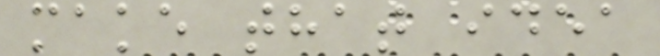make that idea
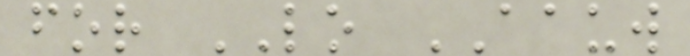for LO AAUW
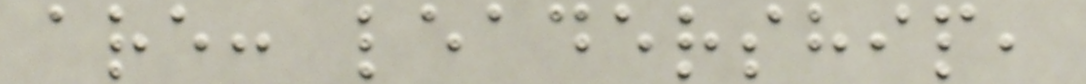are: leadership,
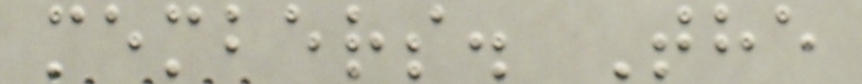members. The
